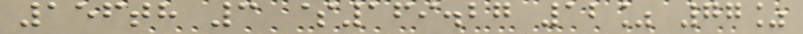156th 3 $169.27 12% 77%
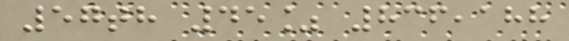57th 45% 836,188
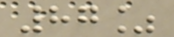87%
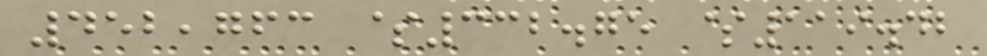452,763 $332.75 $119.42
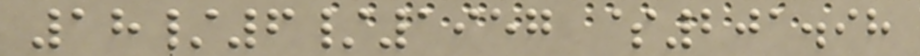18/6/1957 $201.98
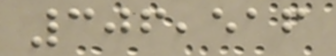306,516
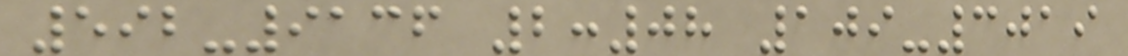592-9136 2:08 109-3019
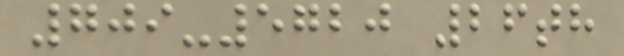709-5720 26th
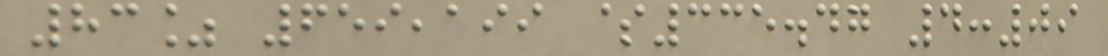83% 659,199 $335.47 4:09
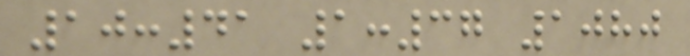10:41 1:37 1080
